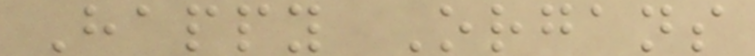Happy Organs
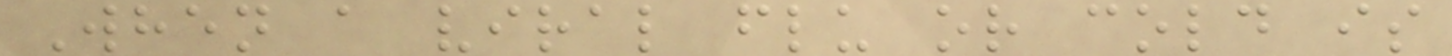When a viral flu or cold is
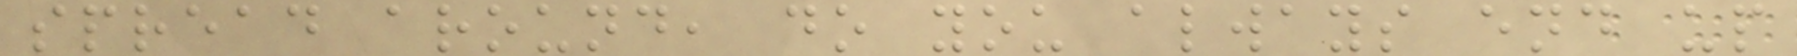spread around, do you always end up
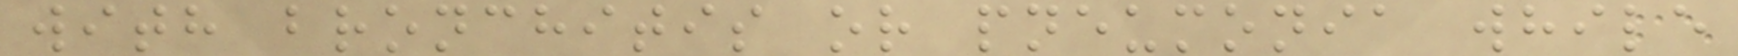with bronchitis or pneumonia while
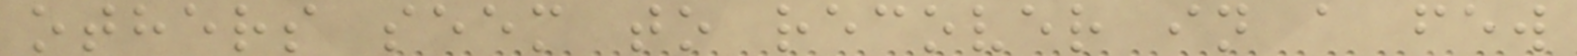others seem to recover in a few
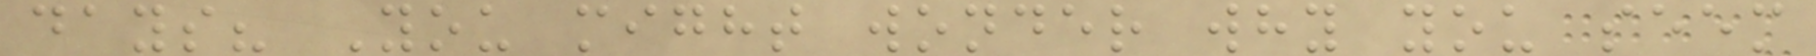days? You might wonder why you seem
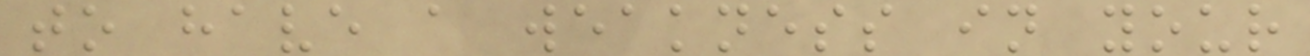to have a weakness in your
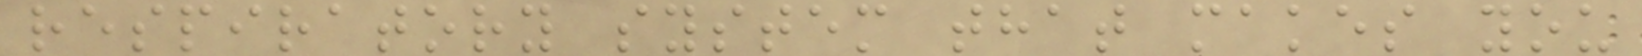respiratory system that makes you
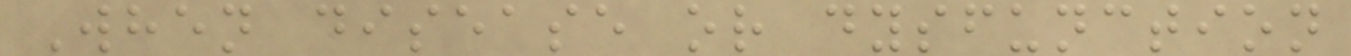When disease or dysfunction
